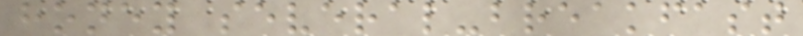honey several-breakfast
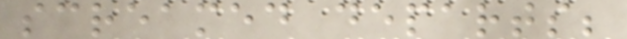screamed departs;
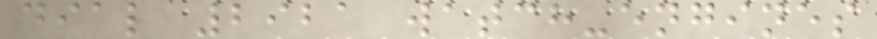dial 2921 watch-engines
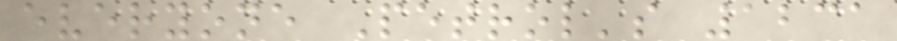everyone Petrol's 1231
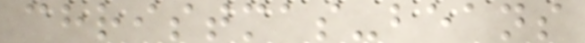christmas-beans
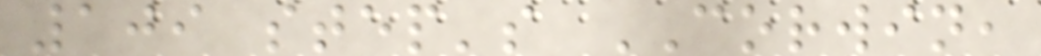109 step's CORWIN,
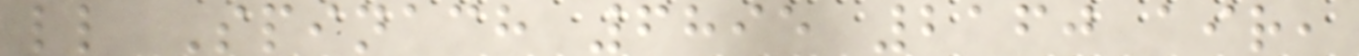ll Spinach 6895 2160 air,
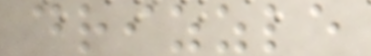drizzle
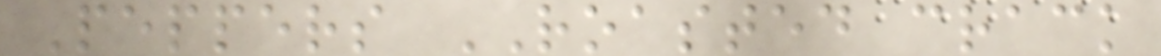Peppers ROASTED crack
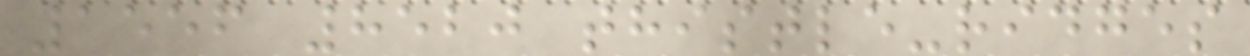1556 8520 thistle-ridges
